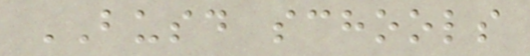BUSD schools
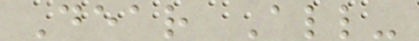Dear All-
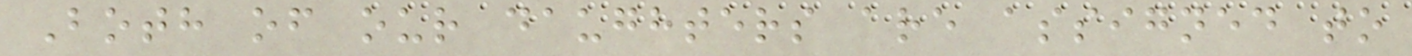Both of our daughters are assigned to
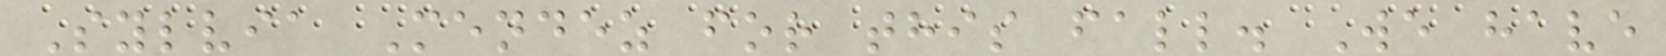Sylvia Mendez for this fall. We have
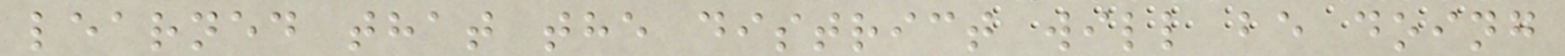learned that the district will be doing
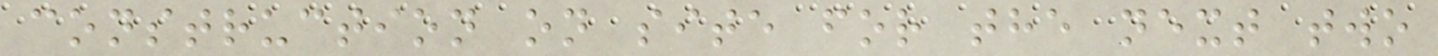construction on site for the next two
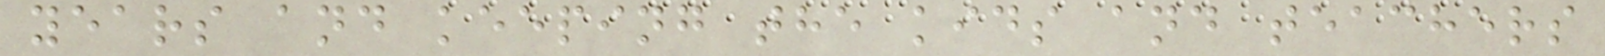years and keeping the kids and teachers
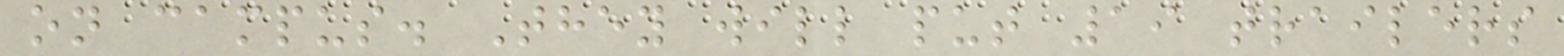on campus. They will put 19 trailers
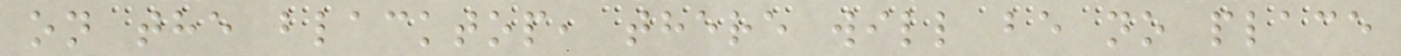on the blacktop, there will be no place
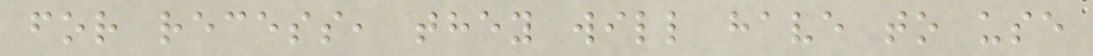for recess, they will have to use
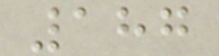187
